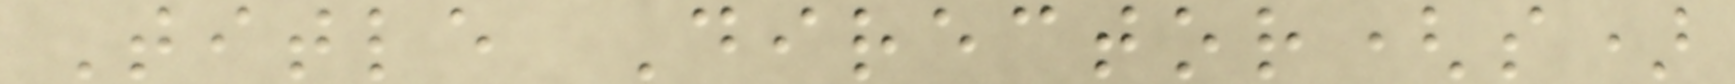Title Director(s)
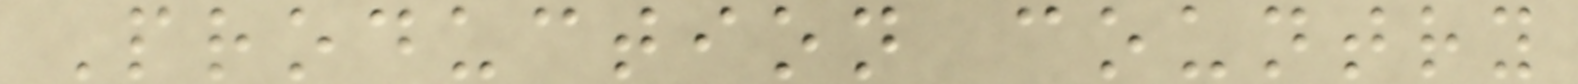Production country
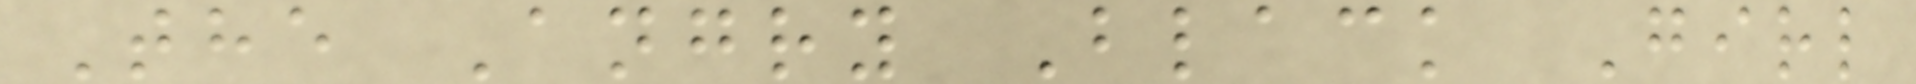The Angry Black Girl
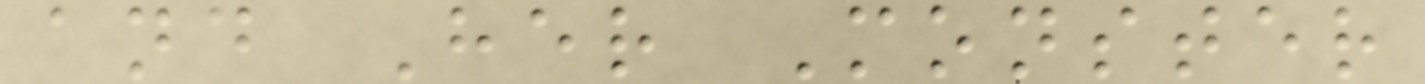and Her Monster
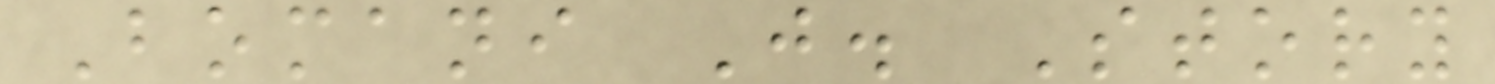Bomani J. Story
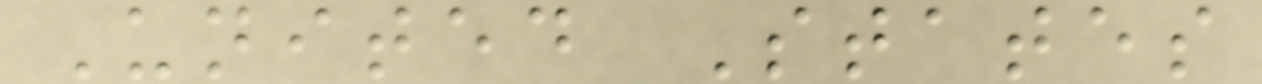United States
